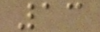13
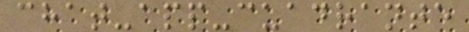chat-app-cuadrante
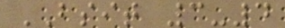BSIT 3-4
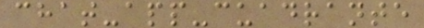chat-app-cuadrante
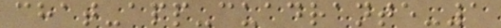chat-app-cuadrante-1
